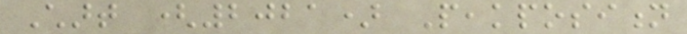Chart (2021) Peakposition
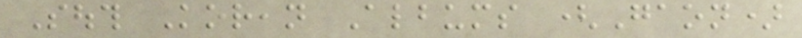South Korean Albums (Gaon)
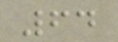64
